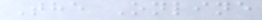The Online
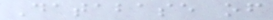Database of
